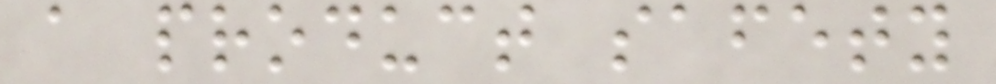a product safety
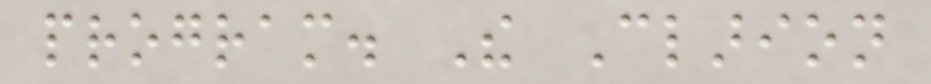program. The Clarion
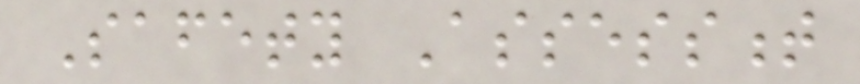Safety Assessment
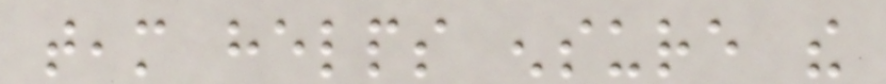team helps ensure the
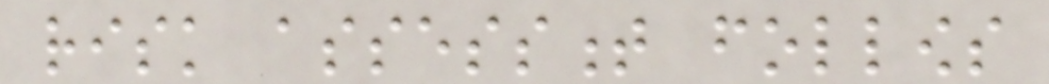risk assessment follows
